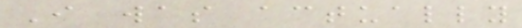I was actually
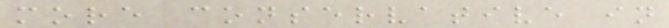more conservative in
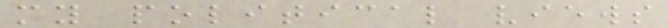my political views
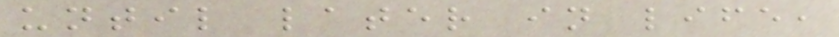until later in life,
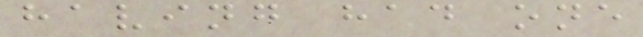having had one
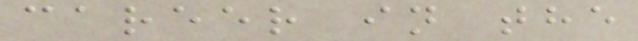career in the
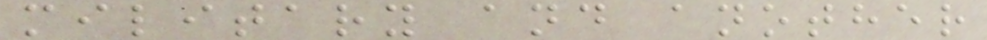military and another
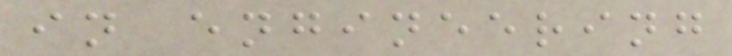in engineering
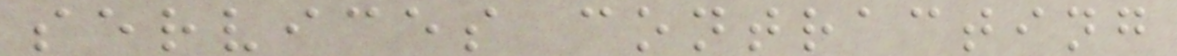services contracting
